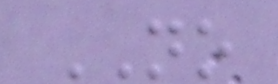NO
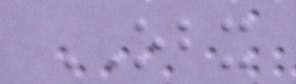OBX
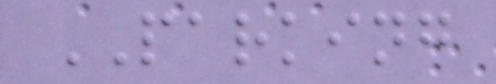PARKING
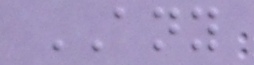ANY
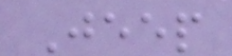Jeep
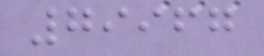79967
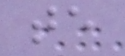te
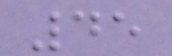45
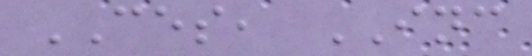CES, INC
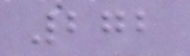272
